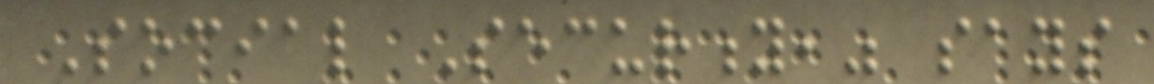Social Security," says
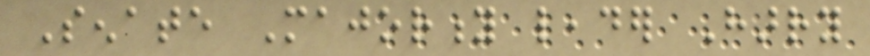Senate Majority leader Harry
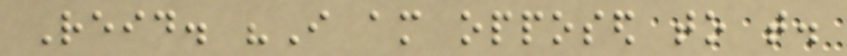Reid. "I am opposed to that.
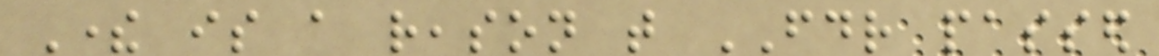There is a reason that FDR passed
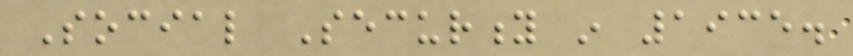Social Security in 1935.
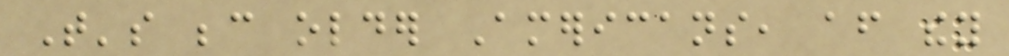That's because older Americans, after they
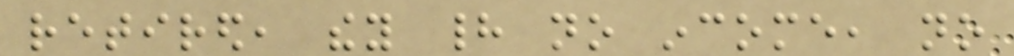retired, they had no income, no
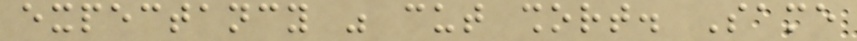expectancy was cut short. Same
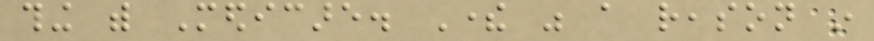thing with Medicare. There was a reason in
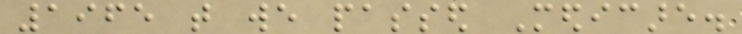1965 that we passed Medicare.
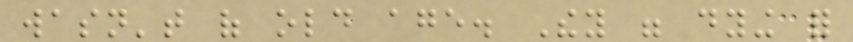wasn't of old age. They were dying for
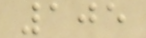105
